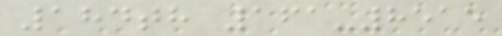184th 161-8515
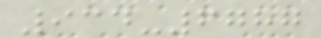934-6787
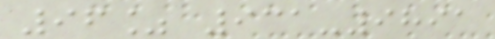96% 931-9891
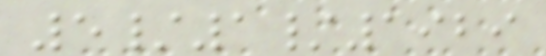5/1/1929
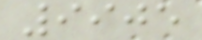9905
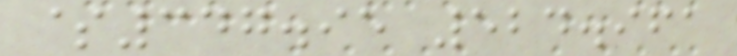$347.95 524.961
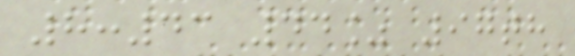8:43 44% 97th
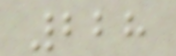228
